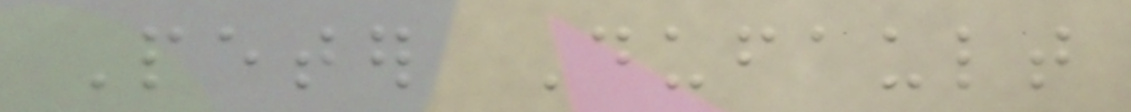Peter Dufault
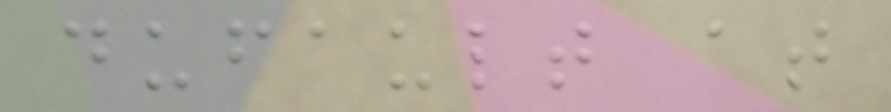dufault at
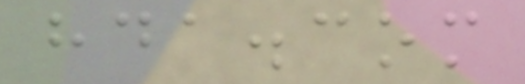hda.com
